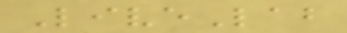LiveLab
